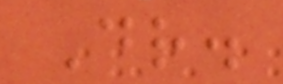Dr.
